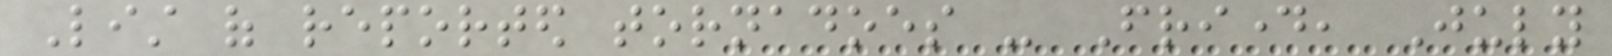List of reported tornadoes - Friday, July
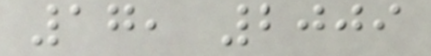17, 2009
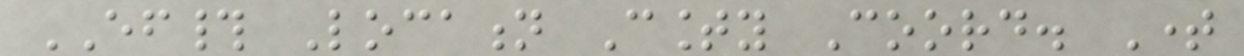EF# Location County Coord. Time
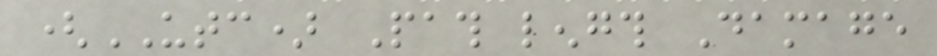(UTC) Path length Damage
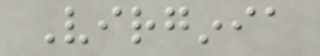Virginia
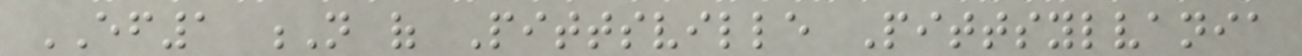EF1 N of Pittsville Pittsylvania
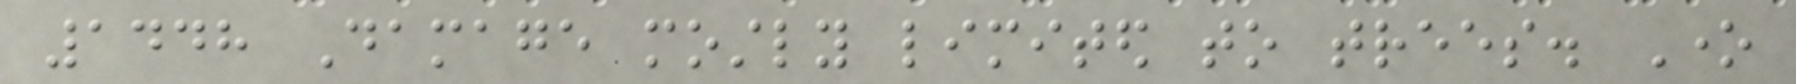1448 Damage mostly limited to trees. One
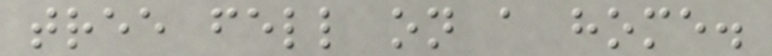tree fell on a home.
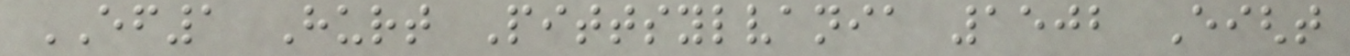EF1 Hurt Pittsylvania 1502 Eight
